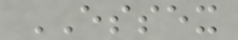ESSEX
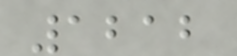1212
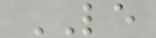LE
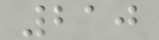210
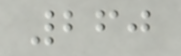260
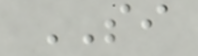SI
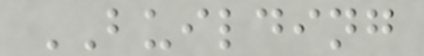BUILDING
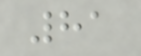81
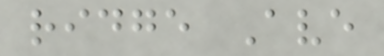ridge Ave
